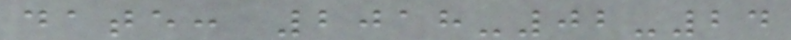date: 2018-02-24
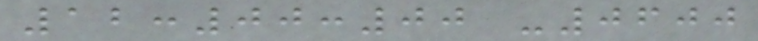12:00:00 -0600
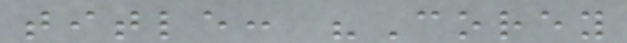title: "Corey
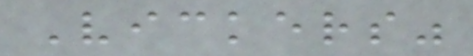Vickers"
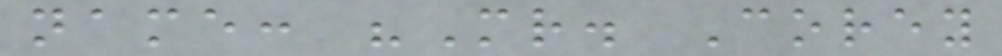name: "Mr. Corey
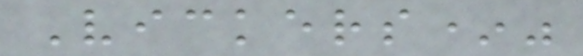Vickers*"
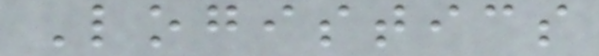Logistics
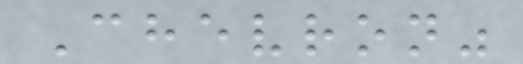Chevron"
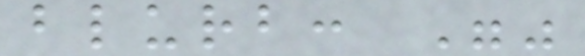blurb: ""
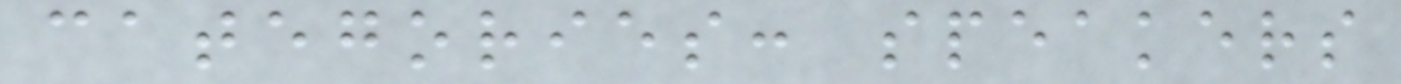categories: speakers
